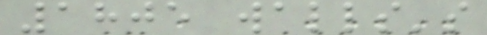1805 walls's
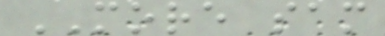MORE sam
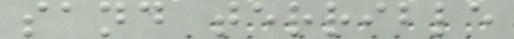sand terrible
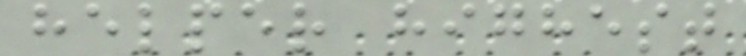helper highest
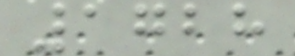1728
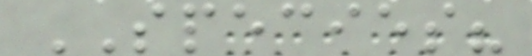SPECIES?
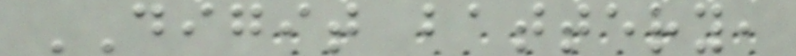DIGIT battery,
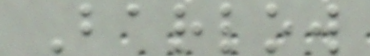Barlow
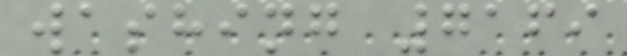washing 7169
